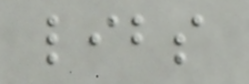libs
